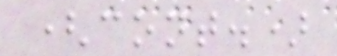(cont.)
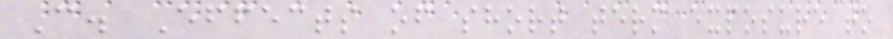C. Effects of short term exposure to
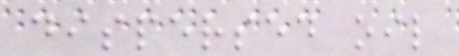dispersed oil
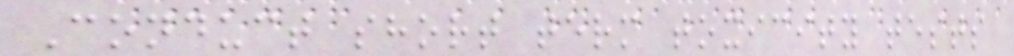Conduct short term toxicity tests
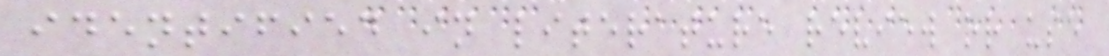identified in literature review or use
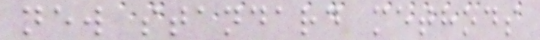new standard methods
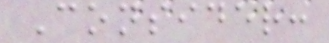Consider:
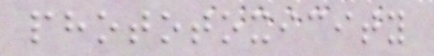phototoxicity
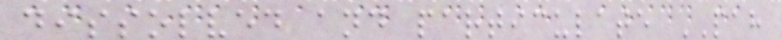dissolved and particulate PAH
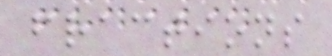fractions
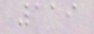119
